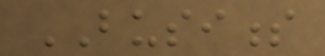BUSINESS
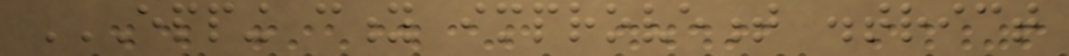EPPING CITY IMPROVEMENT DISTRICT
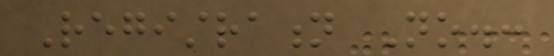Registration No.:
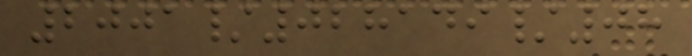2001/028149/08
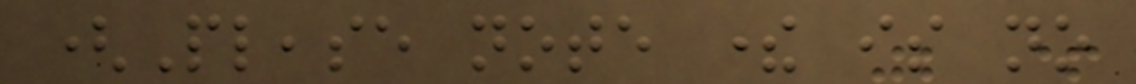(Please note there is no
